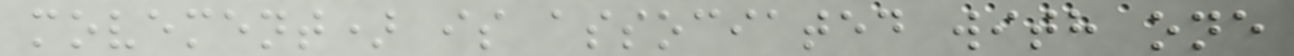movement) is associated with one
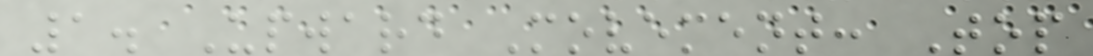1. Upward Movement: Top
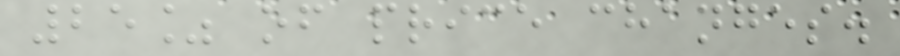25% of price changes.
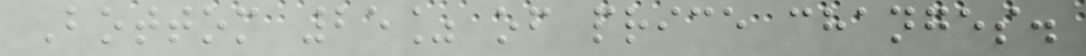Bottom 25% of price changes.
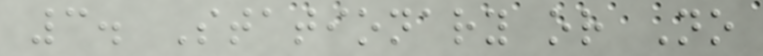3. Stationary or No
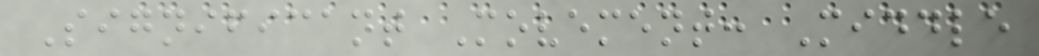Significant Movement: Middle
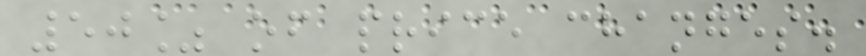50% of price changes.
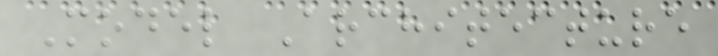Model Architecture
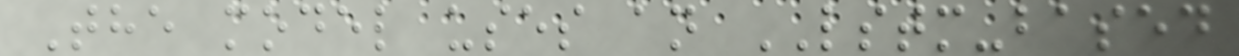The model uses an LSTM-based
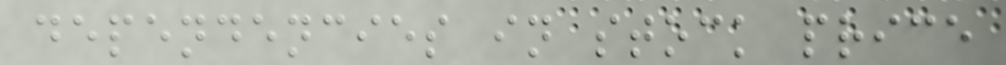dependencies in stock price
